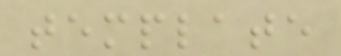template
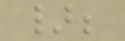};
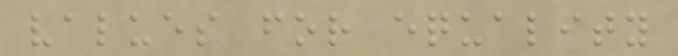values for equality
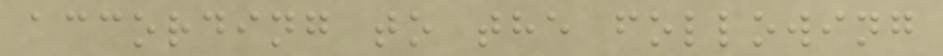according to the following
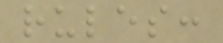rules:
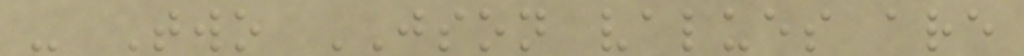- Two JSON values are
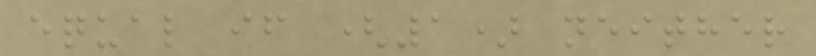equal if (1) neither
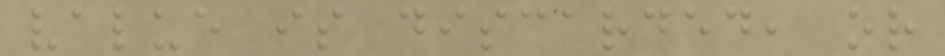value is discarded, or
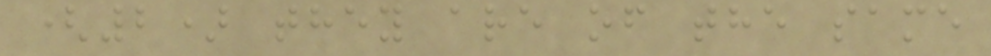(2) they are of the same
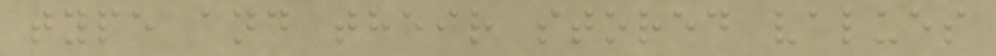type and their stored values
